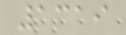1319
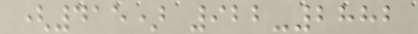(415) 922-2882
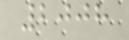2008
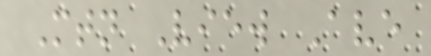Mtn View Ave
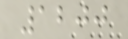1200
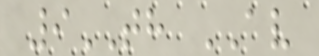9TH AV
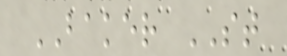BAKER ST
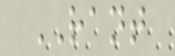RANT
